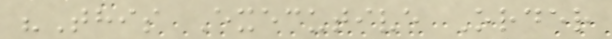"This Executive Order
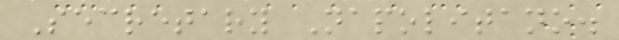Secretary Napolitano.
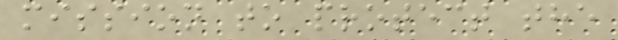mission to protect the
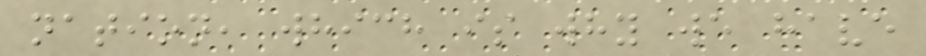nation, which is why we have
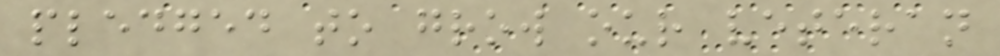pledged to grow our veteran
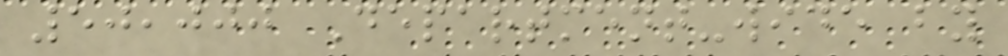50,000 Department-wide by
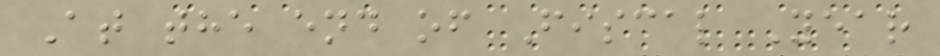At the end of Fiscal Year
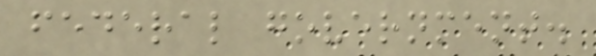federal government.
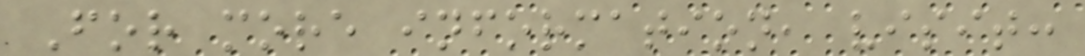For more information, visit:
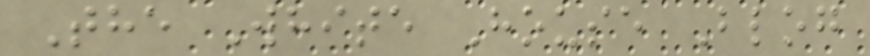The White House Blog
